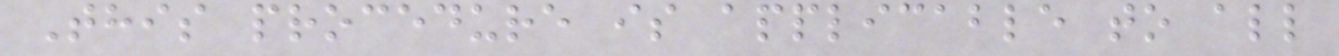This procedure is applicable to all
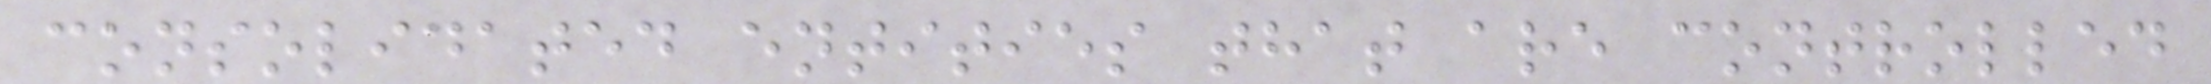consolidated entities that are controlled
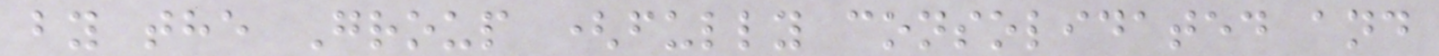by the Group (fully consolidated and
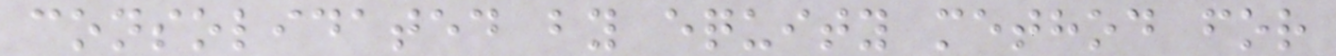consolidated by equity method for
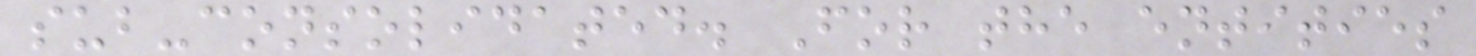sub-consolidated. For the entities
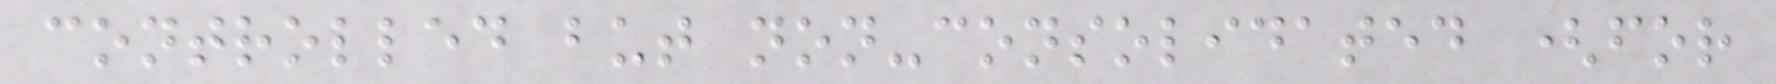controlled but non-consolidated (for
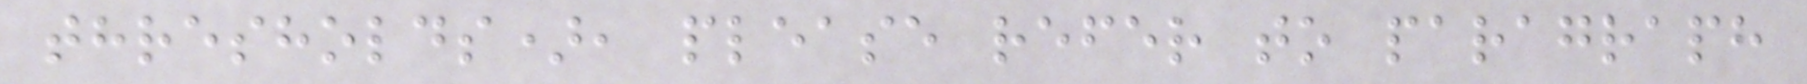thresholds), please refer to paragraph
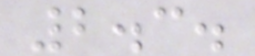2.3.
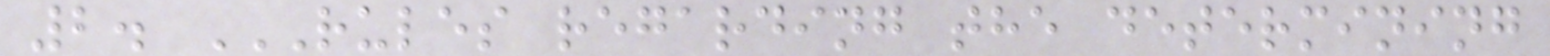2. RULES REGARDING THE DETERMINING
